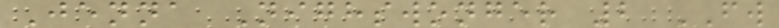Jenna Nighswonger 2 FW
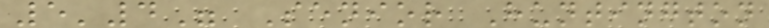5'4" Senior Huntington
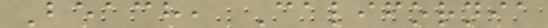Beach, California
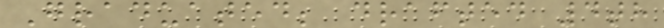Graduated; drafted 4th
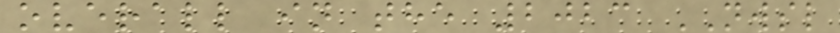overall in the 2023 NWSL
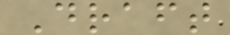Draft
